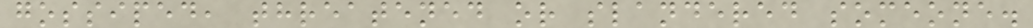gossiped, threatened or slandered someone.
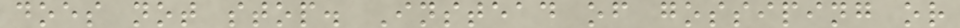does not stop. Instead of gossiping or
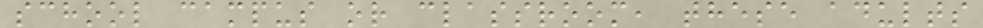school campus or classroom, these adults
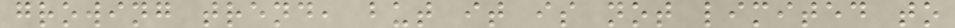growing trend, but it is not limited to
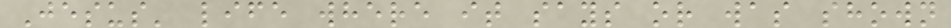Jesus' life where it says or was shown
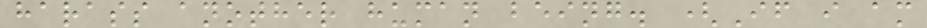harass another human being. (If i am
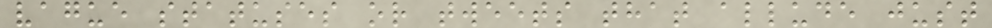vague statuses or tweets that allude just
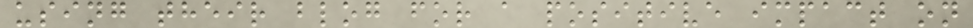using their blog for a positive impact on
